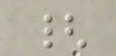{
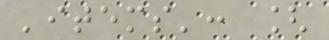'items': [
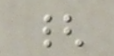{
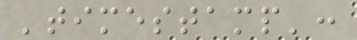'timestamp':
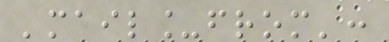'mail_from':
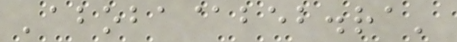'aboba@beb.ra'
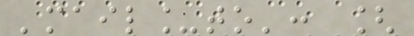'mail_to': [
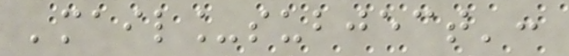'mail_subject':
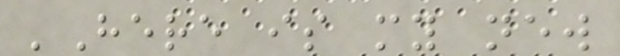'Here is my new
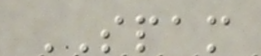SPAM
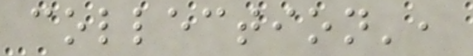collection',
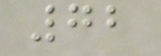72
